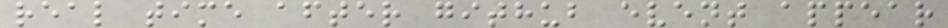real time after github event appear
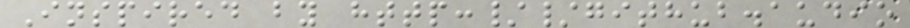Inspired by http://github.audio
